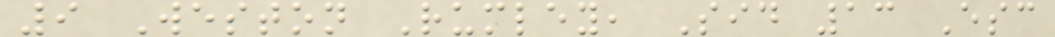9 Weston Rumley, Sid 13 Esc
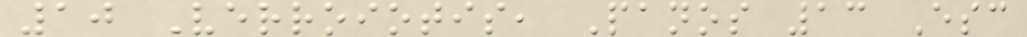10 Verroiotis, Panos 13 Esc
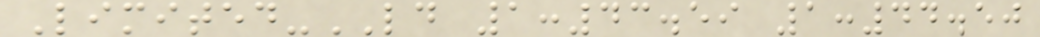Limited-LD 1:43.59 1:44.50
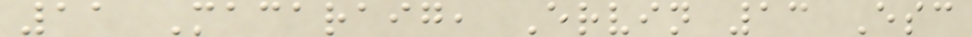11 Macaraig, Ervin 13 Esc
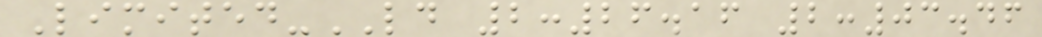Limited-LD 2:26.16 2:03.46
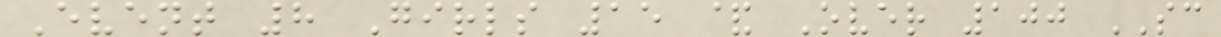Event 8 Girls 15 & Over 100 SC
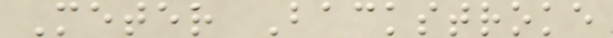Meter Backstroke
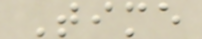Time
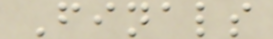Finals
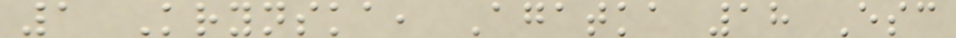1 Krynska, Agatka 18 Esc
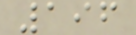196
